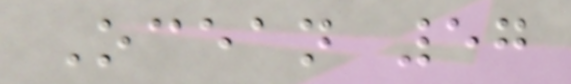Ocean 57
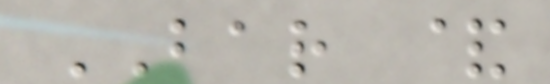BAR &
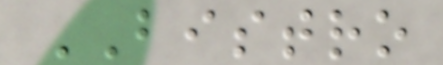BISTRO
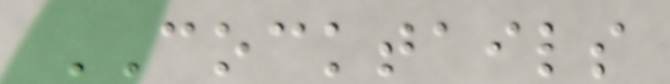COCKTAILS
